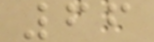66
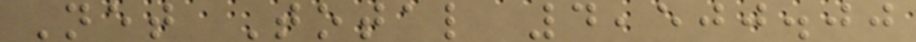Net Total 4,500.00
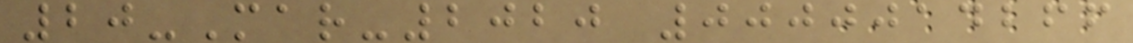20-Mar-2020 0000014266
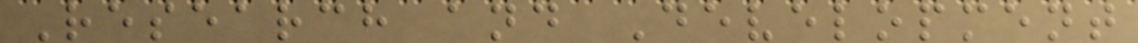Research and Development
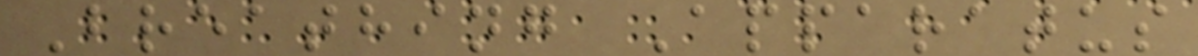Breathing Apparatus
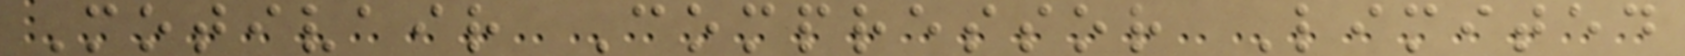Motivair Compressor Limited
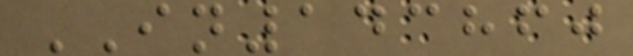IN143860
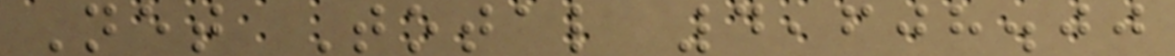Net Total 4,608.00
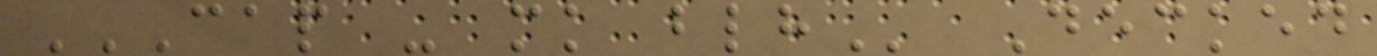CAP - MK BLH Decked
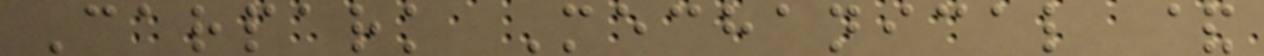Carpark Mechanical &
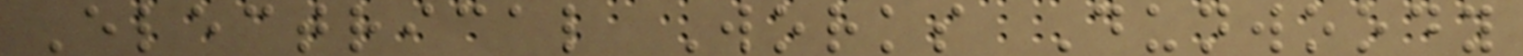Electrical Works Dunwoody
